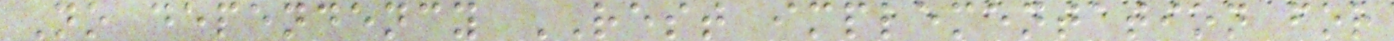No dependency REST implementation for
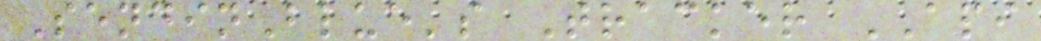SendinBlue's Tracker API
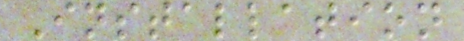Installation
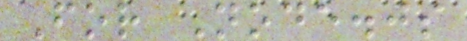For Node.js
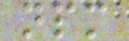npm
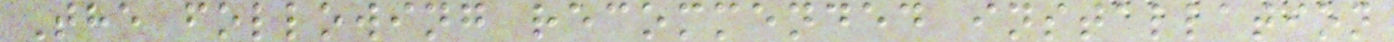The following recommended installation
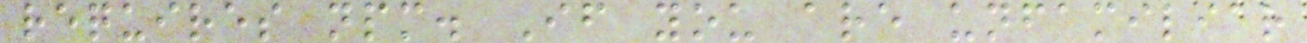requires npm. If you are unfamiliar
